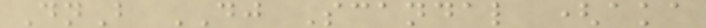DnB DJ Scandal (aka
